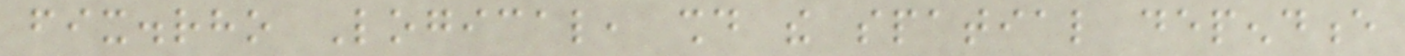fix.rho Logical, should the spatial dependence
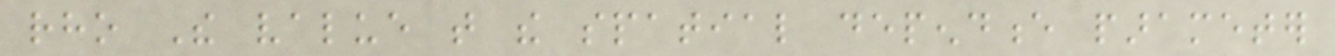rho The value that the spatial dependence parameter
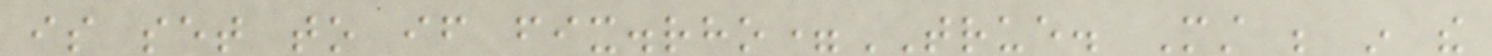is set to if fix.rho=TRUE. Must be in the
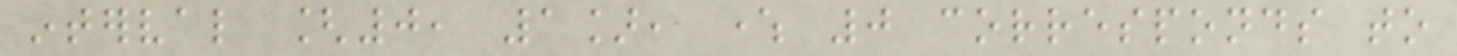interval [0, 1], where 0 corresponds to
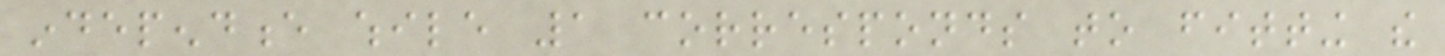independence while 1 corresponds to fitting the
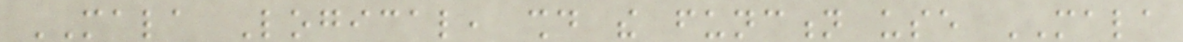MALA Logical, should the function use MALA
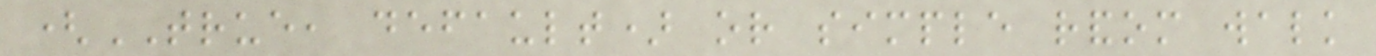(TRUE, default) or simple random walk
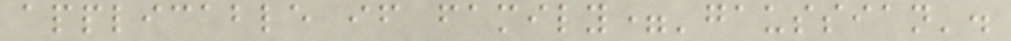applicable if family='gaussian'.
